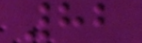82
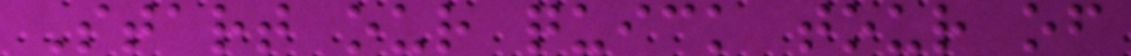Start our quick tour of
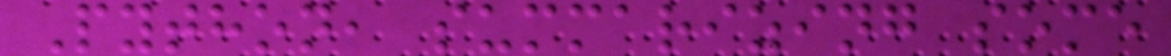Python, summarizing some
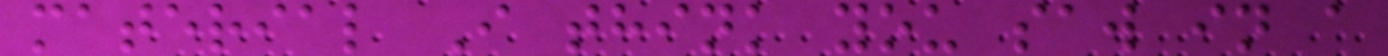material I think you saw in a
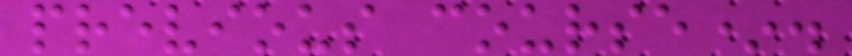previous course*.
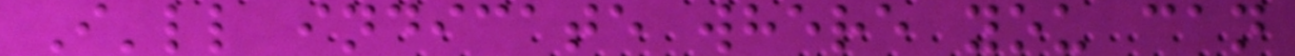I'll indicate where you can
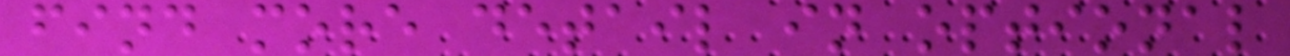find more detail in optional
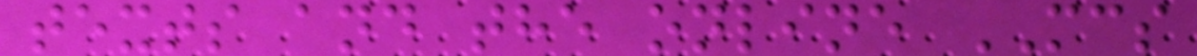texts and the online MCS
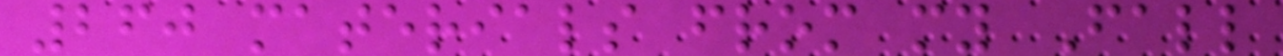260 materials from my Fall
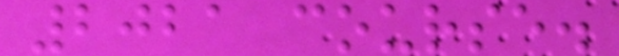2021 course.
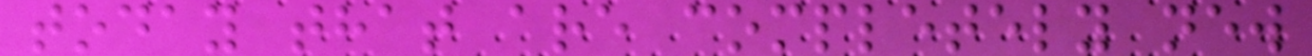today that are completely new
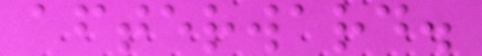afterward.
